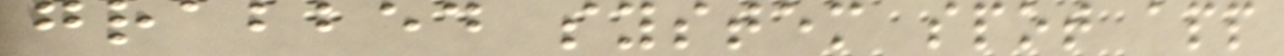grabbed system spot app
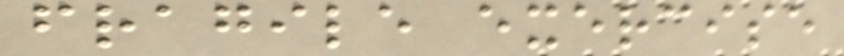fragile exercise
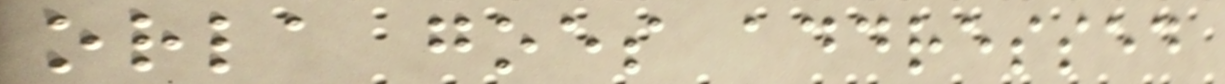orla goes addressed
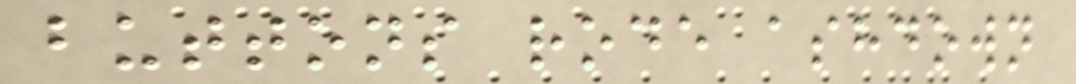buttons rode ashdown
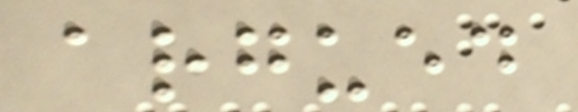argued
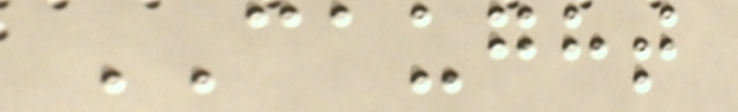CAUGHT
